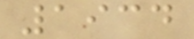1934
